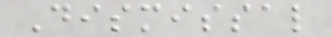Dismissal
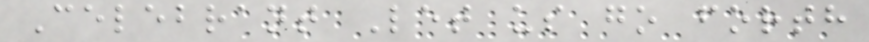Celebrant Let us go forth
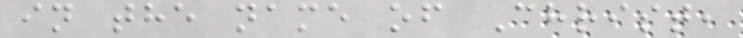in the name of Christ,
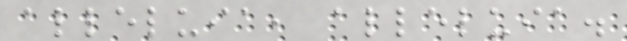alleluia, alleluia.
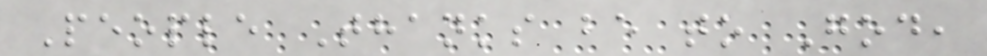People Thanks be to God,
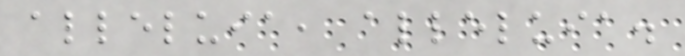alleluia, alleluia.
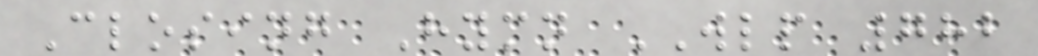Closing Hymn WLP 782
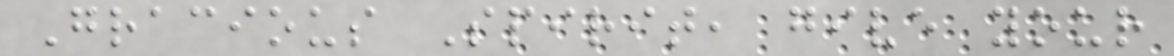Gracious Spirit, give your
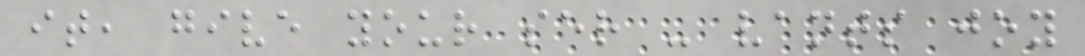it, give your ser - vants joy
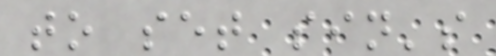to set sin's
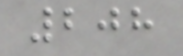208
